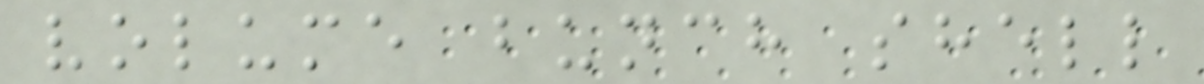volume bunch shell
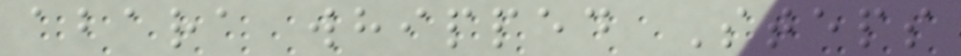abara whipped Steps
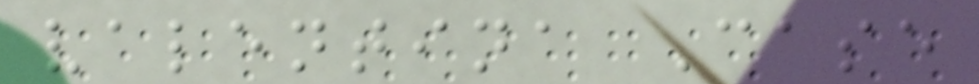valentina Case
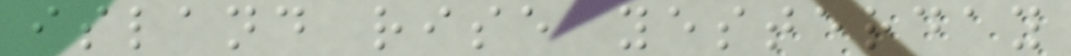island rise yesterday
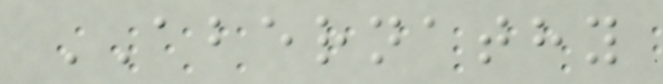ABERNATHY
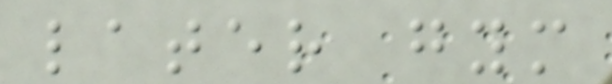later gym
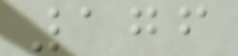176
